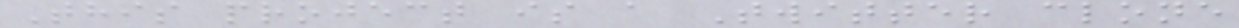This project is a Twitter clone
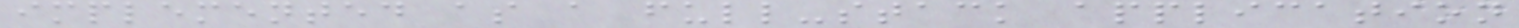implemented as a full-stack application
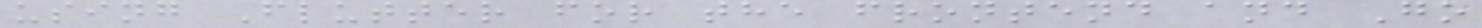using Flutter for the frontend and Go
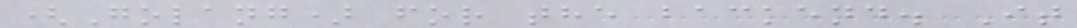(Golang) for the backend. It
